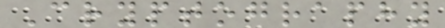Cryptography
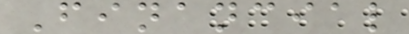Financial
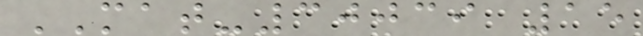MAT-30039 15
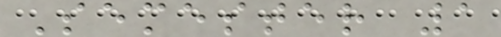Semester 1
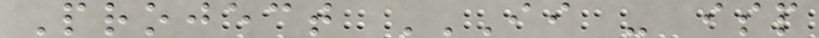Project II - ISP
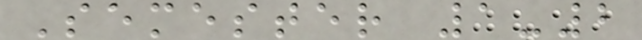Semester 1-2
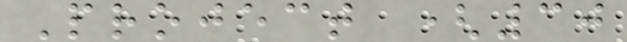Project (30
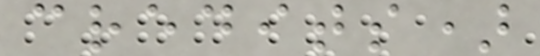credits)
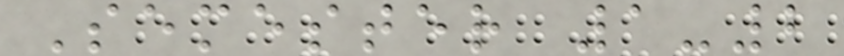Semester 1-2
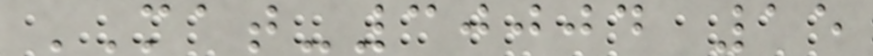MAT-30004 15
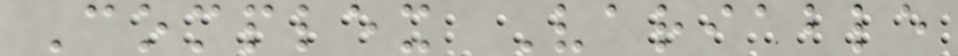Complex Variable
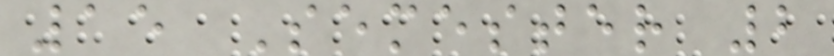15 Semester 2
